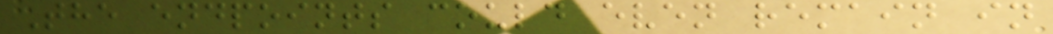The endpoints could even remain in
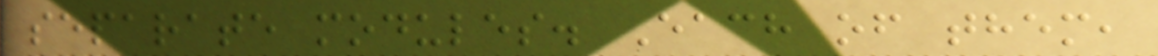separate modules. Each of them,
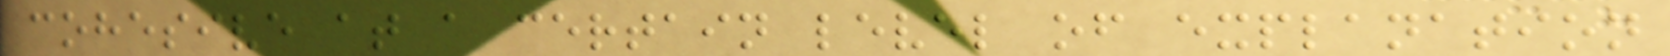cohesive at a certain level of explanation
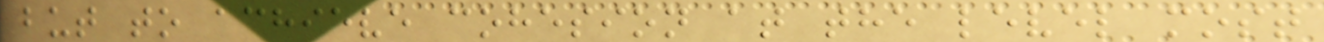but to achieve cohesion at the level most
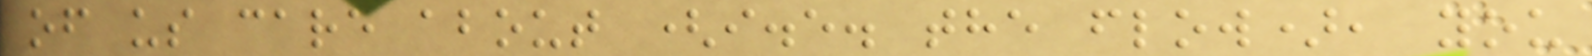of us care about (i.e. the flow), you
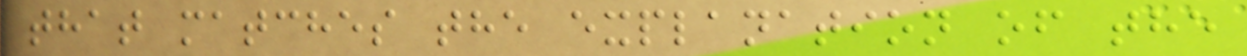that matches the explanation of the
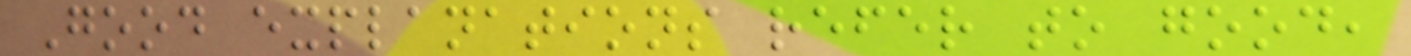Good explanations refer to good,
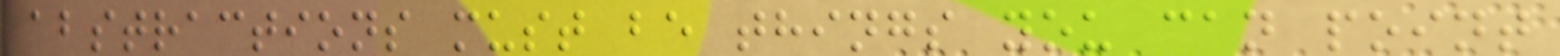abstractions must be things you can point
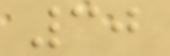30
